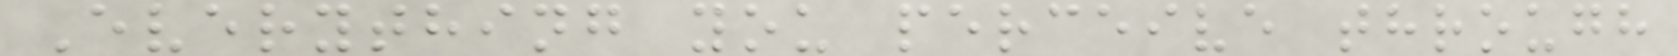Everything you perceive through
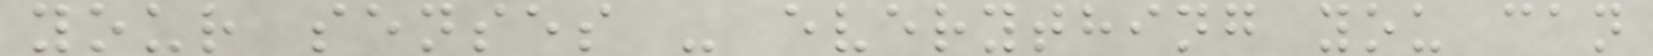your senses - everything you can
